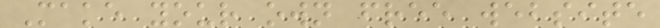Make your own free website
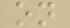on
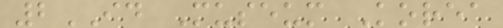2ID Museum Korea
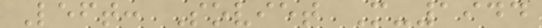Left: Soviet M-1944
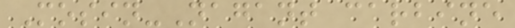Mosin-Nagant carbine
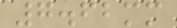7.62mm
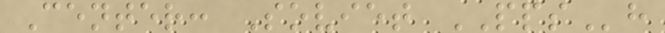Center: Soviet PPSh
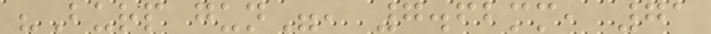"Burp gun", 7.62mm, 71
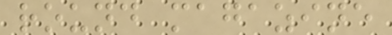round magazine
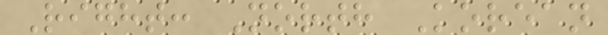Right: North Korean
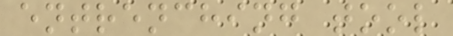entrenching tool
